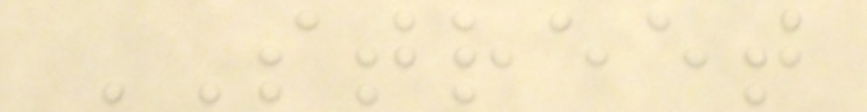STREET
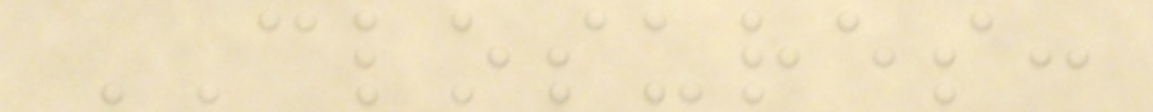CLOSURES:
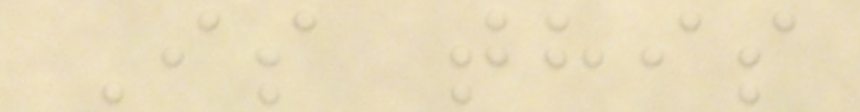Is this
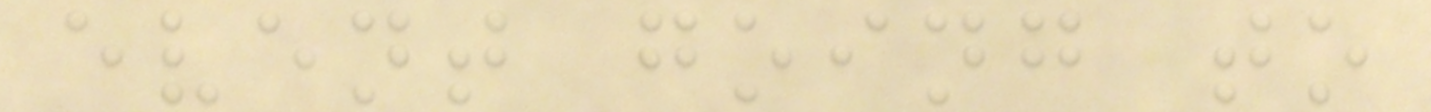event going to
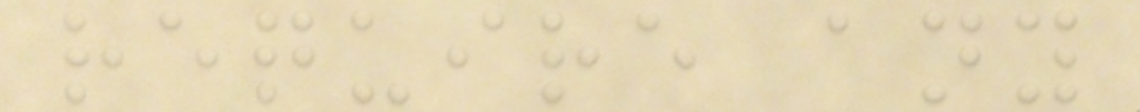require any
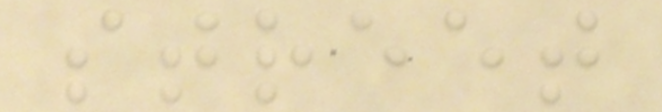street
